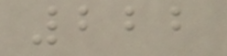222
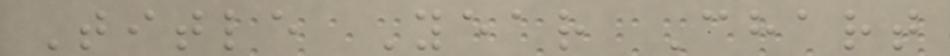Title Year Chart
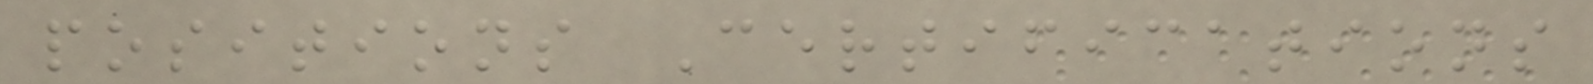positions Certifications
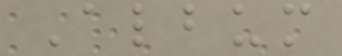Album
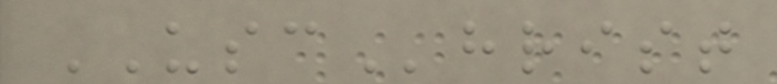USChrist
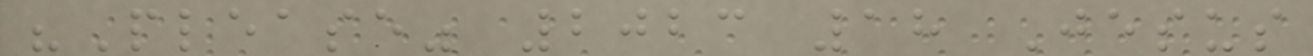"Please" 2023 18 Jesus
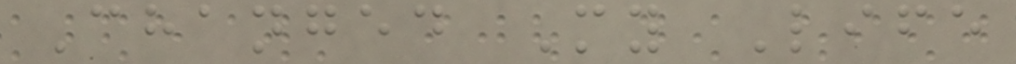Changed My Life
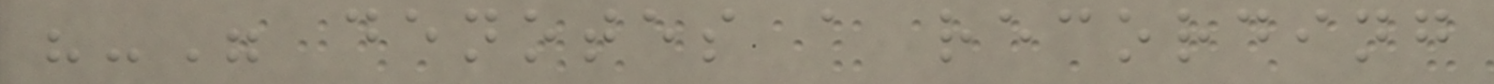"-" denotes a recording
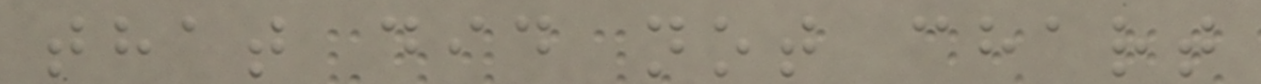that did not chart
